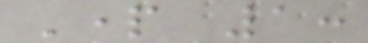Part 1:
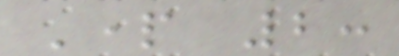Part 2:
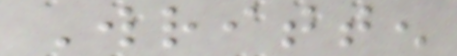Written
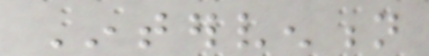Intervention
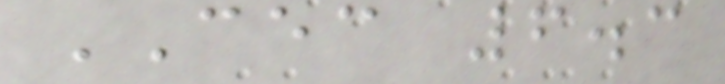CEC 6.3
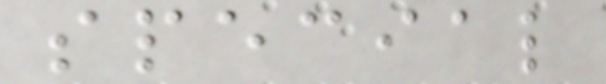special
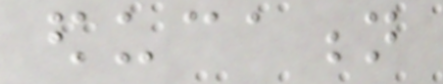education
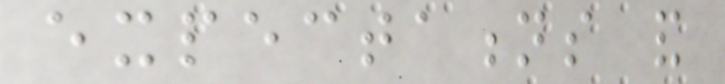expectations and
